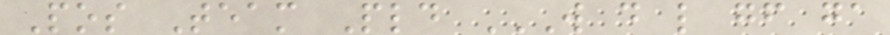Pos Team Pld W D L GF GA
